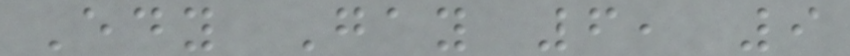Edy Gay 6, 9
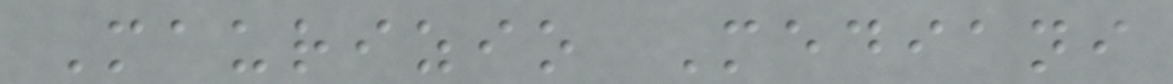Maurizio Mediani
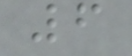6
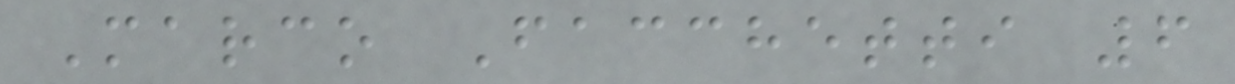Marco Facchetti 6
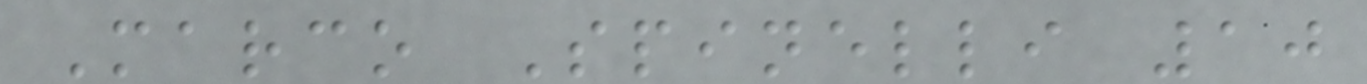Marco Spinelli 10
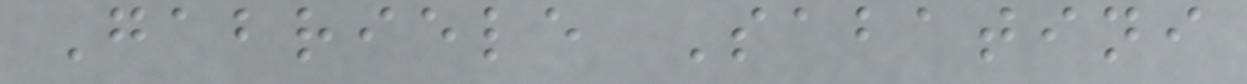Gabriele Sabatini
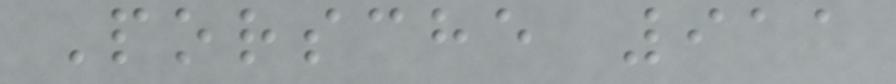Porsche 911
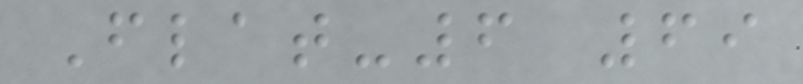Flat-6 69
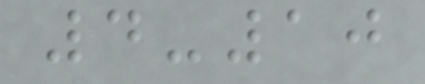4-10
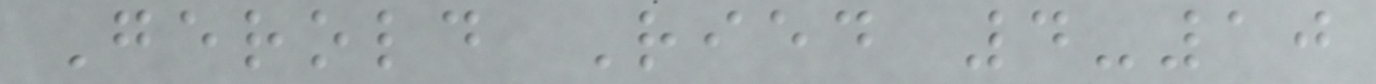Gerold Ried 4-10
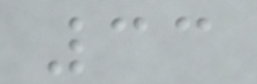33
